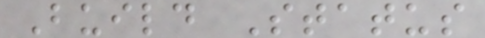Build Status
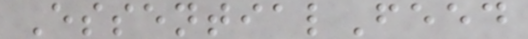EssentialFeed
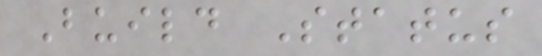Build Status
